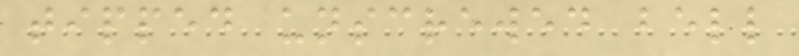tipped unscrewed bell
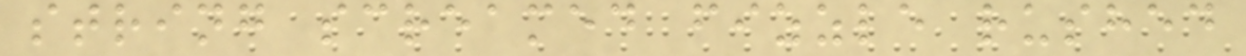string screamed fizzle rushed
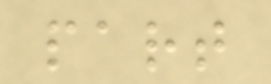part
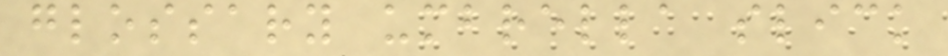glossary umbrella slick
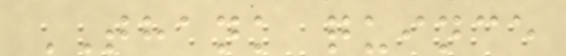THANK quince
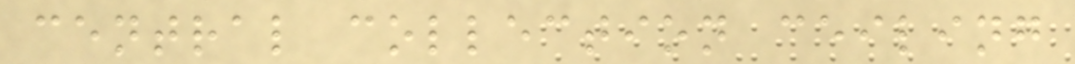central collection ceiling
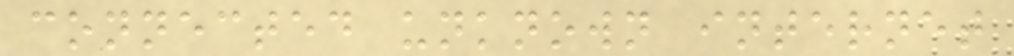connected unknown internet
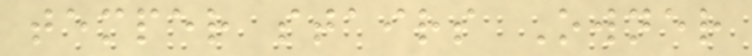temper stairs Owner
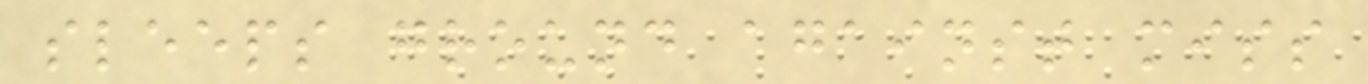sleeps ground against miss
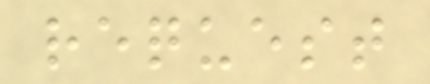request
